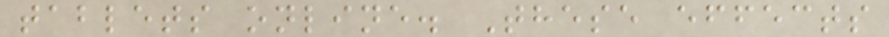tablets online. These effects
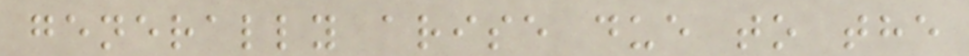generally arise due to the
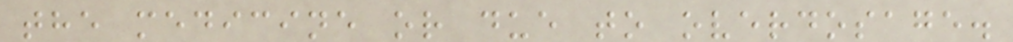the medicine or due to overdosage.
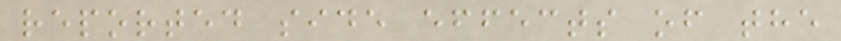reported side effects of the
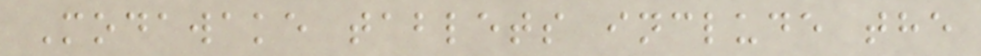Modawake tablets include the
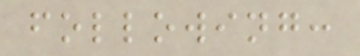following:
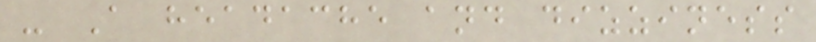- A headache and dizziness
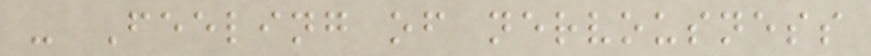- Feeling of nervousness
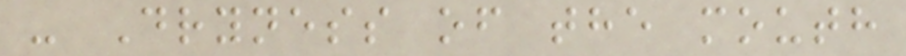- Dryness of the mouth
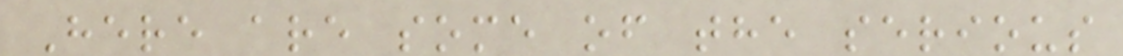Here are some of the serious
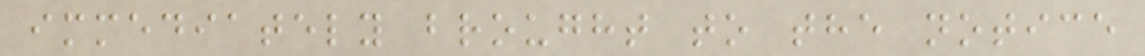immediately brought to the notice
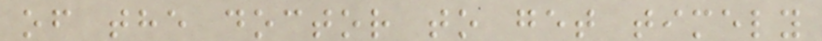of the doctor to get timely
